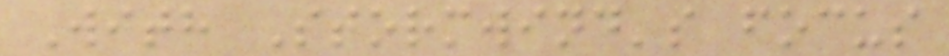With Stormwind's focus
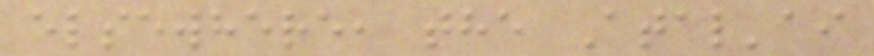elsewhere, the Atal'ai
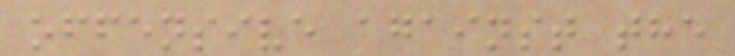offensive against the
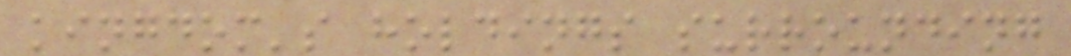kingdom's holdings surrounding
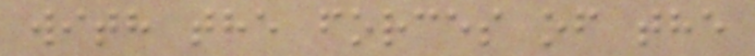with the forces of the
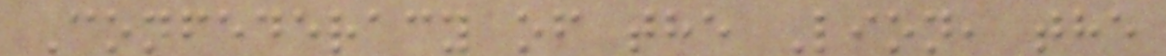Confederacy of the Lion, the
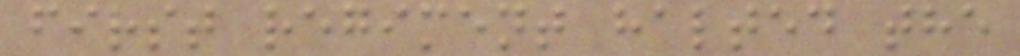first regiment halted the
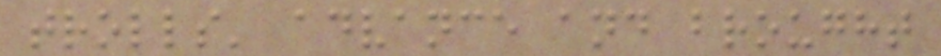trolls' advance and brought
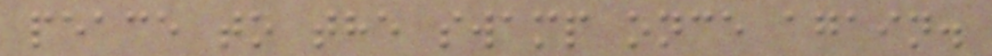peace to the swamp once again.
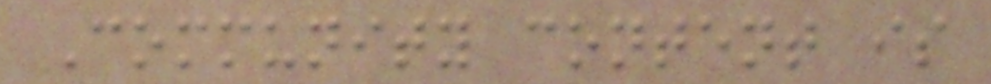Community content is
